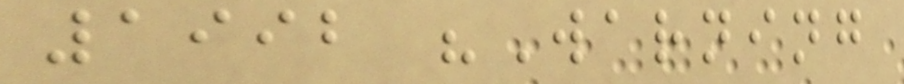1992 "Warning
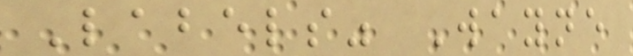Labels" Wayne
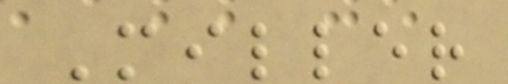Miller
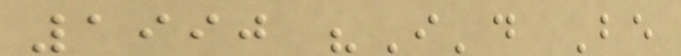1990 "I'd Be
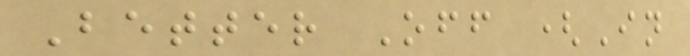Better Off (In
